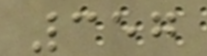357
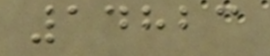14823
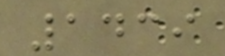1439
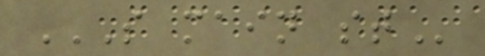S MAIN ST
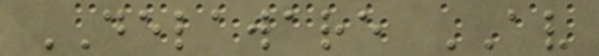DELAWARE AV
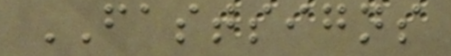FASTSIGNS
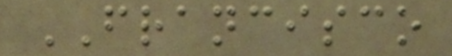FRANCISCO
